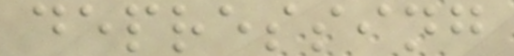depressing
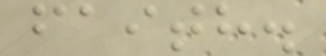faith.
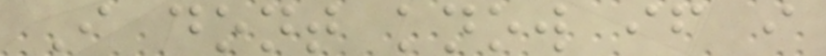I dont know if i
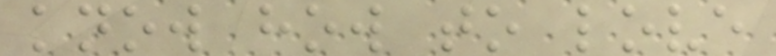know how to love
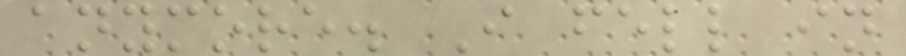anymore. I fell in
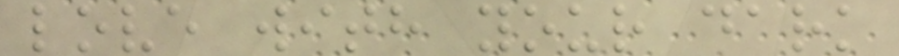love with your dark
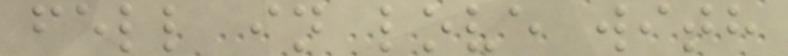fell in love with
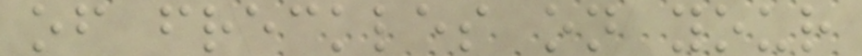of freckles on your
